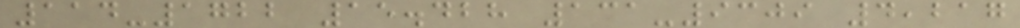114-1722 15.428 131-9309 4,217
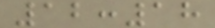12:18
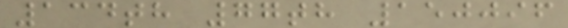134th 77th 150096
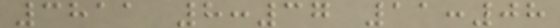3811 8:37 11:08
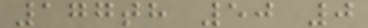177th 50 0
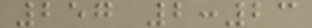257 2:23
